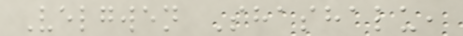Velgwen Shashalu,
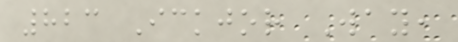823 Ickjor Way,
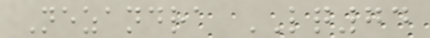Nezandra LQ74
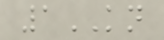1KN
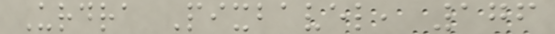Urdra Pixbavel, 176
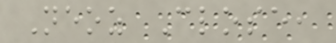Neoz Close,
